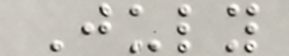July
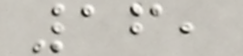16,
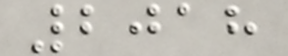2018
